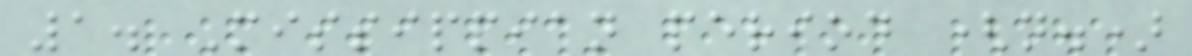1. Missippian period (n.)
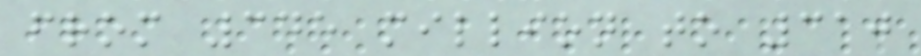from 345 million to 310
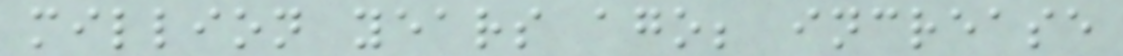million years ago; increase
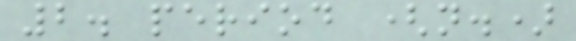2. period (n.)
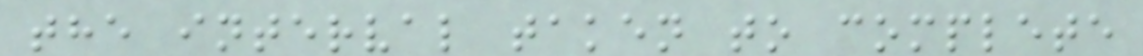the interval taken to complete
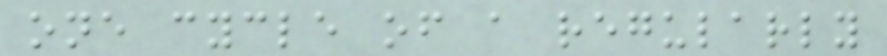one cycle of a regularly
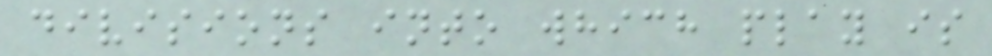divisions into which play is
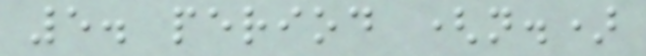5. period (n.)
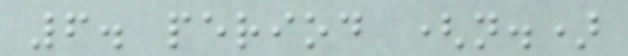6. period (n.)
